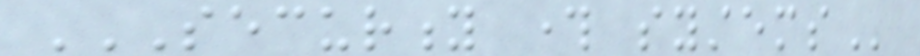SECURITY THROUGH SYSTEMS
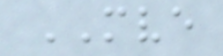MVE
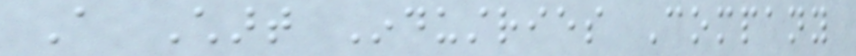A Chart Industries Company
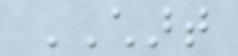CHART
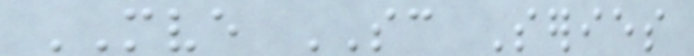MVE SC Series
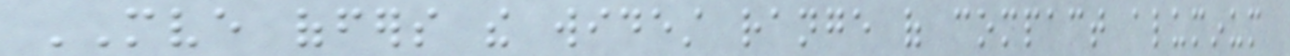MVE offers the widest range of compact aluminum
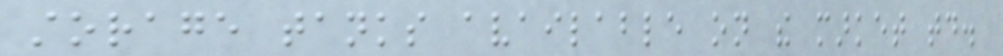storage tanks available on the market today.
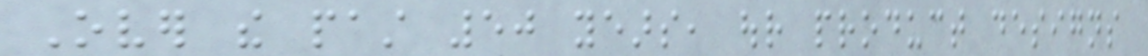Over the past 50 years, our product designs
